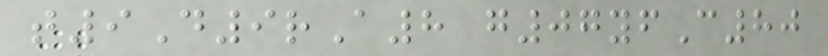t9D9rA8 g07yfC80
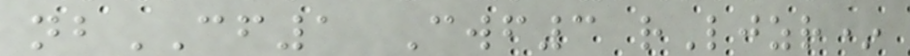nbCF1 Cwf3 rLjzr*
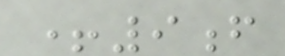+9f
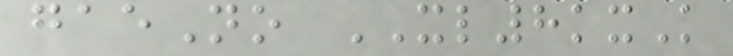gaeNo XL8kxK
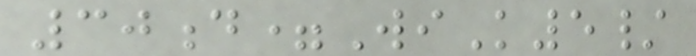30d=WiK5/
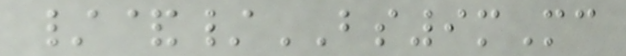/&/BS9mMc
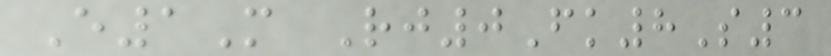E1M Rj0Fk8S3
